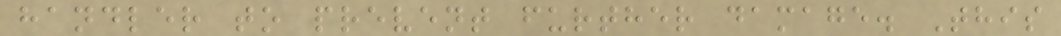handler to prevent further damage. This
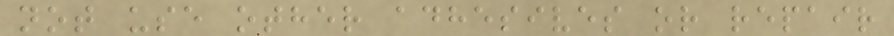not use other adhesives or repair
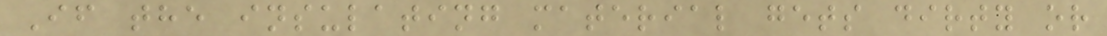If the insulating material gets dirty or
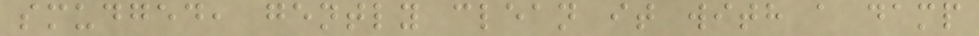smudged, gently clean it with a damp
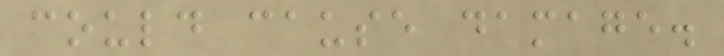could cause damage.
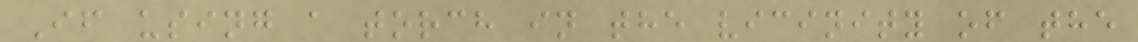If using a torch in the vicinity of the
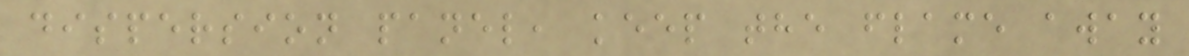dispersion panel, keep the flame away
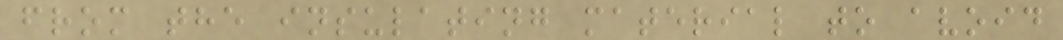from the insulating material to avoid
